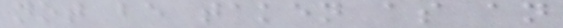not be taken as an
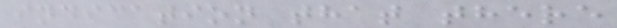indication that there
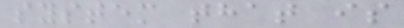system that is
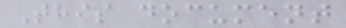This document
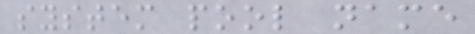system pool name
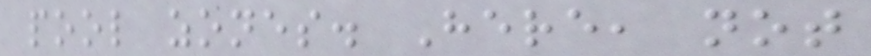pool zones. Here, not
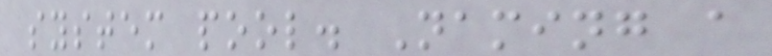system pool. Naming a
